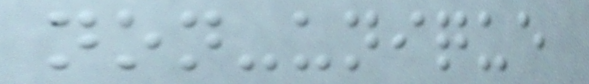non-unique
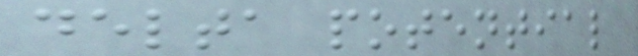delta potential
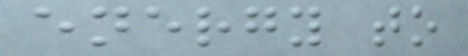energy to
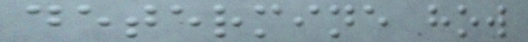determine how
